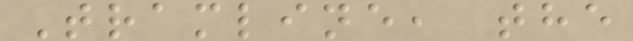Tramline, the
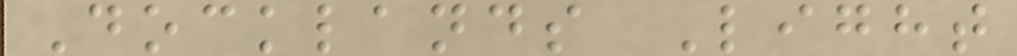Docklands Light
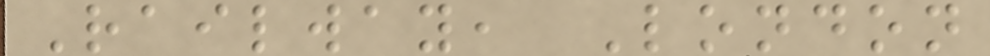Railway, London
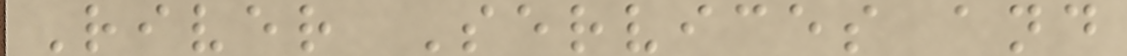River Services and
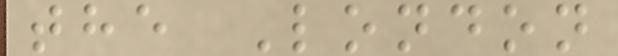the London
